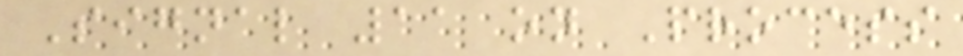Signal 11 on Process
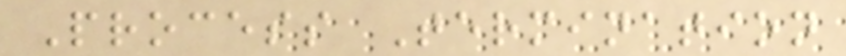Process Termination
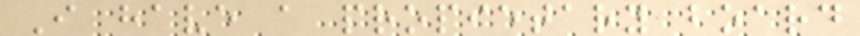I have a propietary board
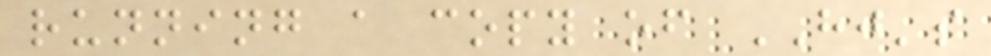running a copy of HJ's
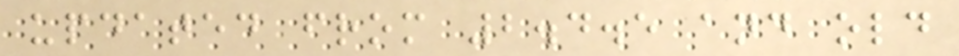updated from 2.4.5 and old
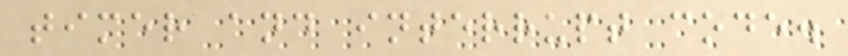timer and interrupt code.
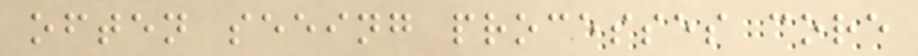often seeing processes core
